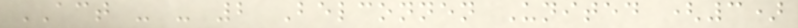ACT - - 2 Belconnen United (3)
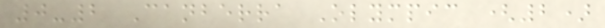0-2 Canberra Olympic (2)
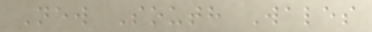New South Wales
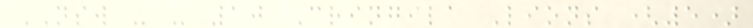NSW - - 10 Cringila Lions (5)
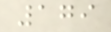179
